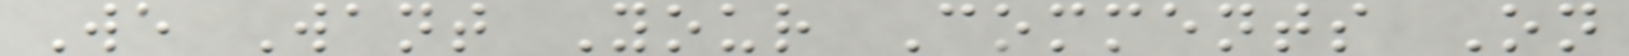We Want Your Comments On
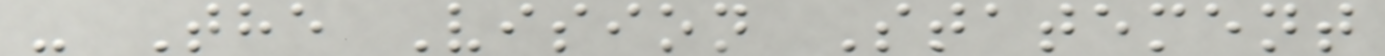- The Vision Statement
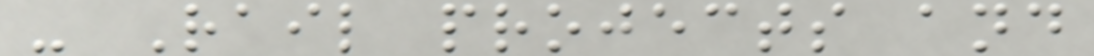- Rail projects and
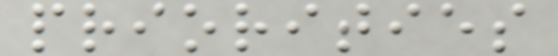priorities
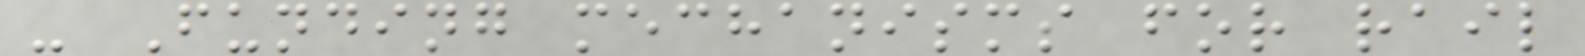- Funding mechanisms for rail
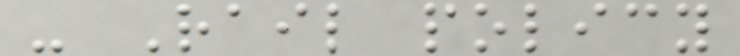- Rail policy
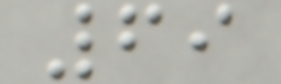69
